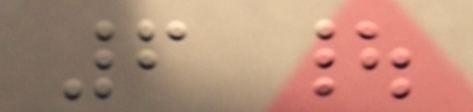6 |
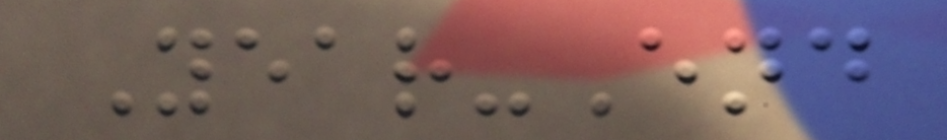Year-End
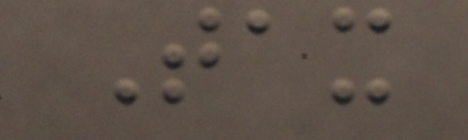Tax
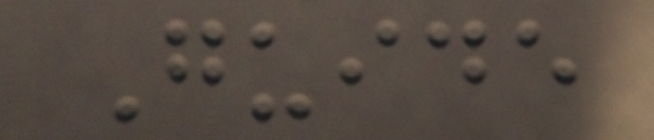Guide
